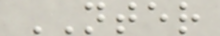NTER
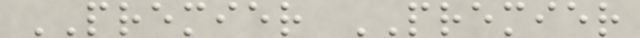PREMIER PREMIER
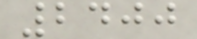2400
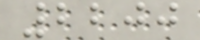2200
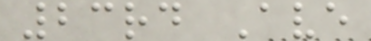23rd Ave
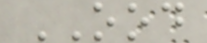OOD
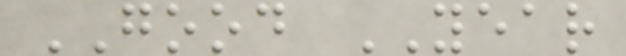GOOD YEAR
